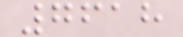7618
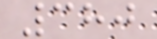380
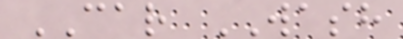CAR WASH
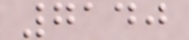7140
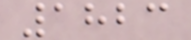1823
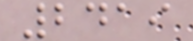2419
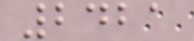2421
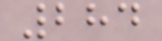284
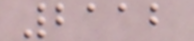2112
